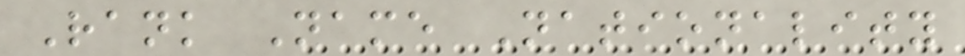Rank Name Nationality
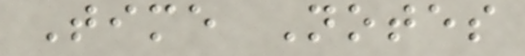Time Notes
